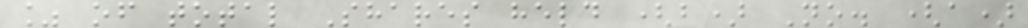% of total Shares held (b) No. (a)
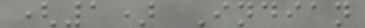(1) Indian
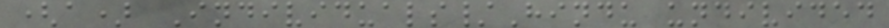(a) Individuals/Hindu undivided
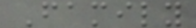Family
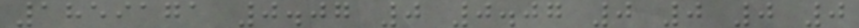1859171 0.07 0 0.07 0 0 0 0
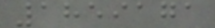1859171
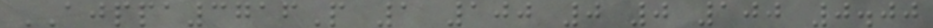AJPPA3716P 1 100 0 0 100 0.00
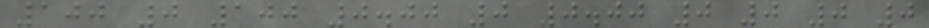100 0 100 0.00 0 0.00 0 0 0 0
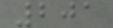201
